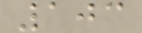103
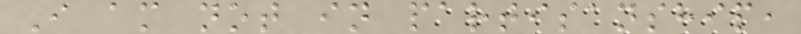I am not in partisanship,
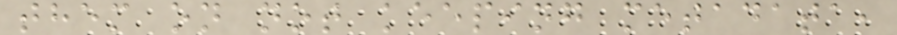them on not keeping metadata,
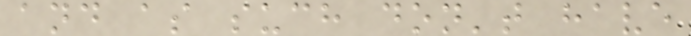and as such don't have
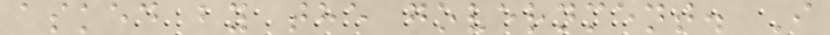asked by the government. I
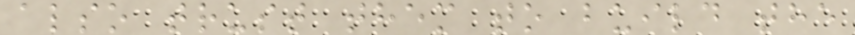also trust them to build the
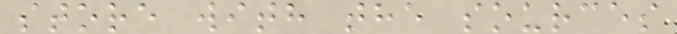store with the sources
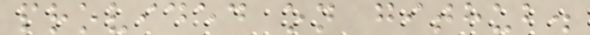provided on github.
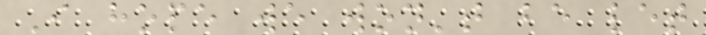I hope we won't be let
